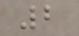2
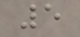5
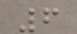6
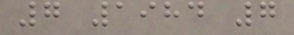7 1984 7
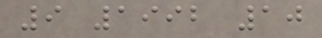9 1992 10
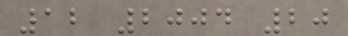12 2004 20
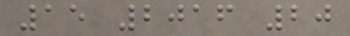15 2016 20
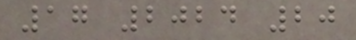17 2024 20
